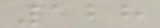128
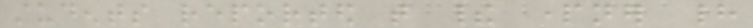students reported that their partner had
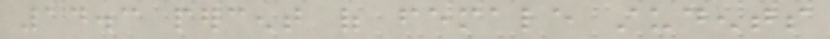14.3 percent of female students
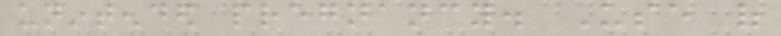unintended pregnancy. Use of
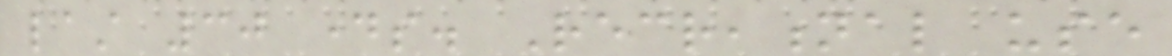last 30 days. Recreational use
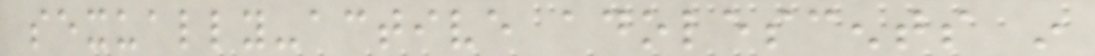sexually-active adolescents in
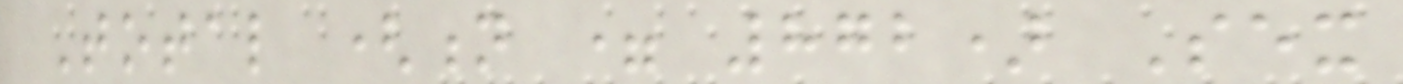Total (n = 872) Sex
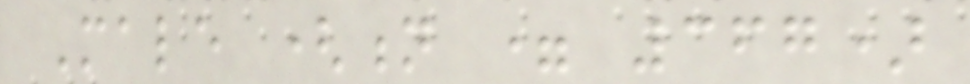Male (n = 367)
